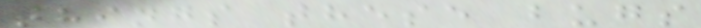things these bugs
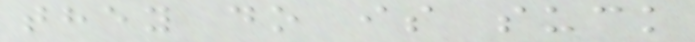they do is suck
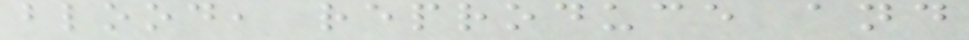blood, reproduce and
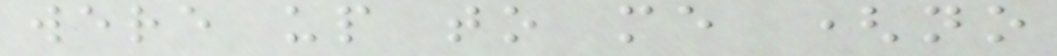were up to me (no
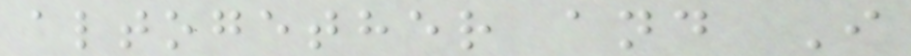altogether and I
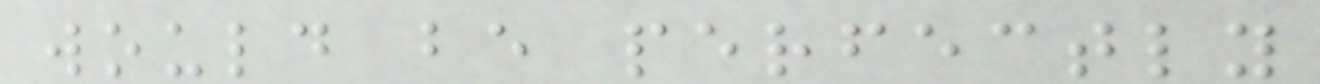would be perfectly
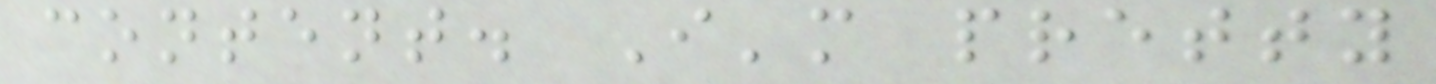content. I'm pretty
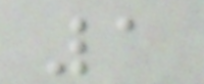1
